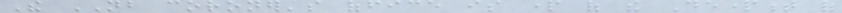The NB coroner's office is part of the Department of
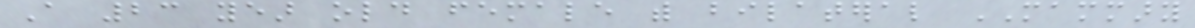A 23 year old female with bilateral MAMMARY
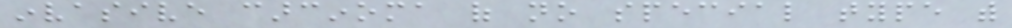invasive carcinoma of no special type with
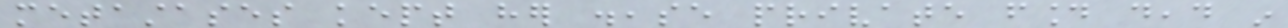metastases kept her disease private found dead in
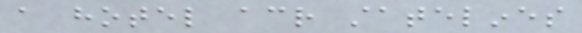a hotel across statelines
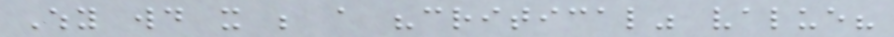Why would it be a "critical" value?
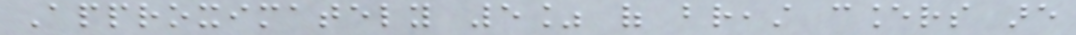Approximately 5% of breast cancers are
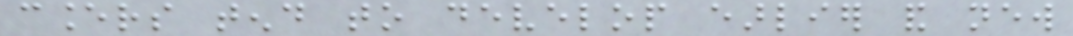cancers tend to develop earlier and new
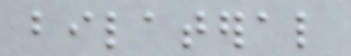bilateral
